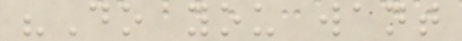"Do you want
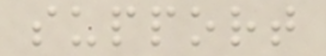support
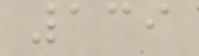139
